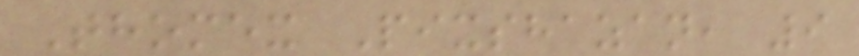Thomex Pixshazan, 9
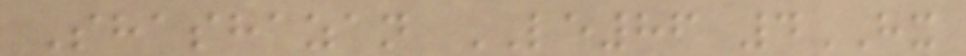Shashazan LE86 4HX
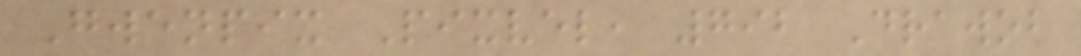Gwenpix Pixvel, 792 Drawob
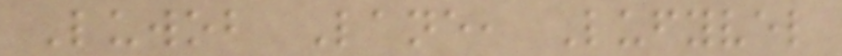Luwob Lane, Lufyvel
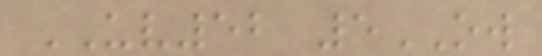UV52 5OW
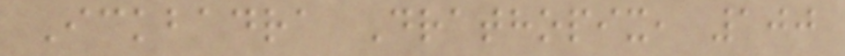Ickbadra Drathopix, 100
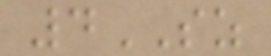4SZ
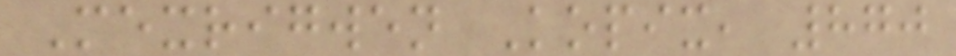Mexrigwen Kopix, 870
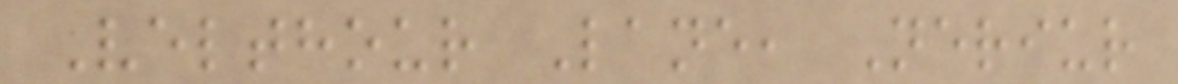Velthour Lane, Neriur
